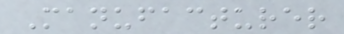Manufacturer
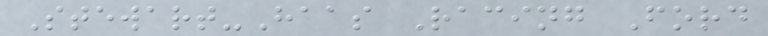Stewart-Haas Racing Ford
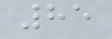85
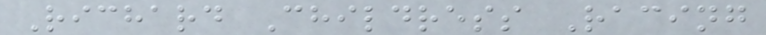Richard Childress Racing
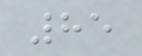85
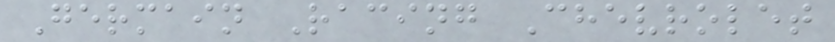Germain Racing Chevrolet
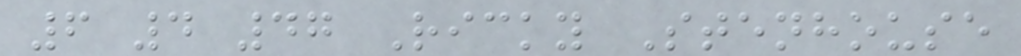6 4 47 Ricky Stenhouse
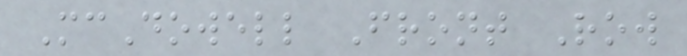McDowell Front Row
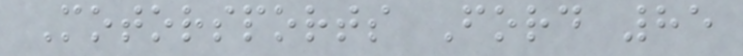Motorsports Ford 85
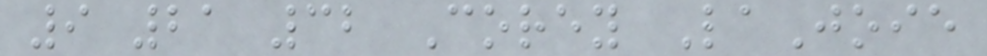9 21 32 Corey LaJoie
